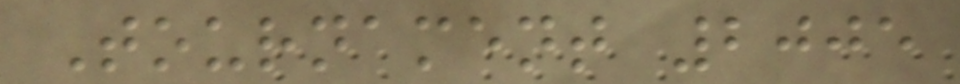Tournament 2005
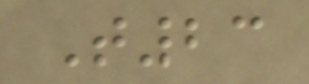T23
